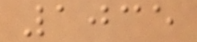1035
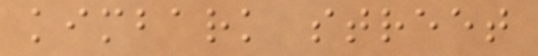kimbark street
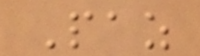Paz
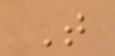T
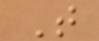T
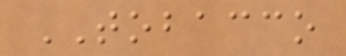TOBACCO
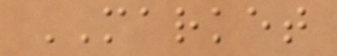MARKET
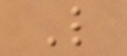L
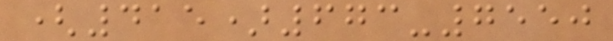(415)673-7550
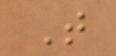T
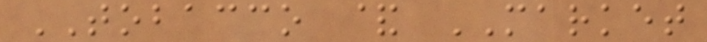TOBACCO & MARKET
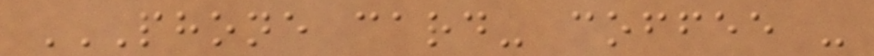PHONE CARD- COFFEE -
